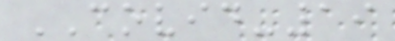COVID-19
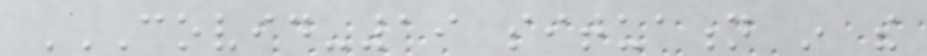COVID-19 SITUATION IN THE
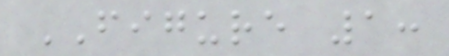FIGURE 1:
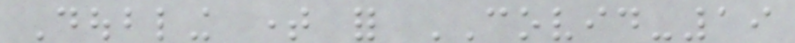Doubling time for COVID-19
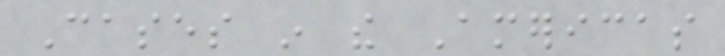Cases in the Americas
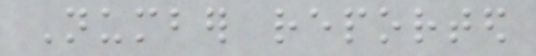Number reported
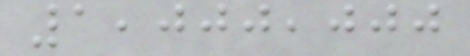1,000,000
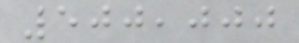500,000
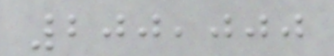200,000
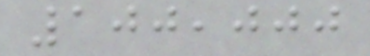100,000
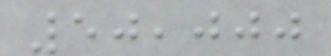50,000
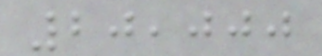20,000
